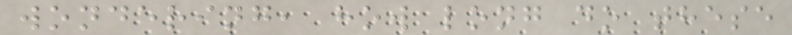wondering, how long do these
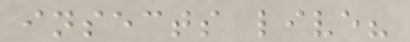insects live?
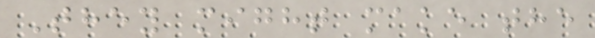They might make the
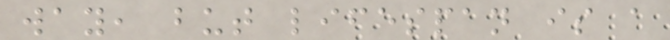way, but lifespan is a
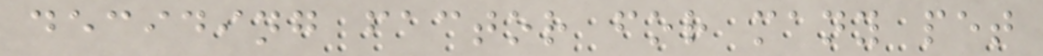deciding factor for many pet
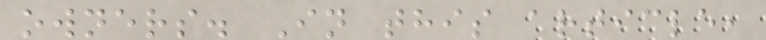owners. In this article,
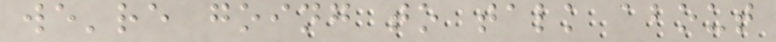we're going to talk about
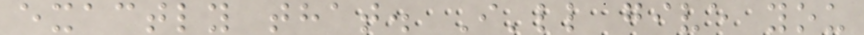exactly that. I'll give you
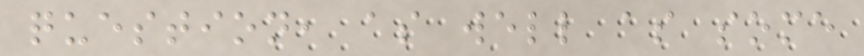question, as well as some
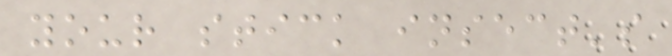your stick insect's
